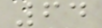64
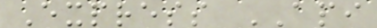Express API
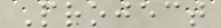Project
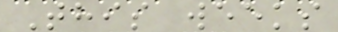This weeks
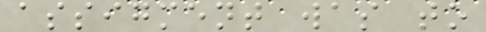assigment was to
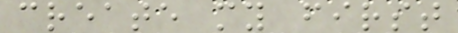create my first
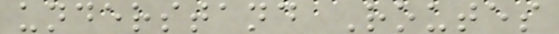understand Routes
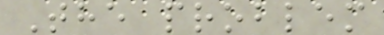The problem
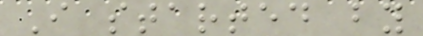I started by
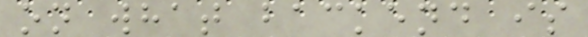on what backend is
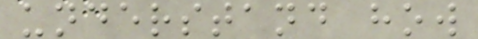understand how
